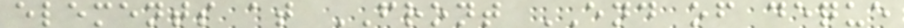elements at FRONT END of deque
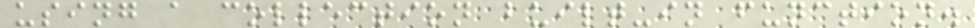using a collection built-in function.
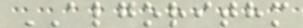ALGORITHM
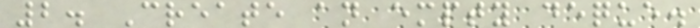2. Create an empty deque.
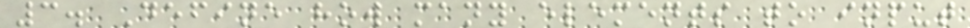3. Define how many elements to input
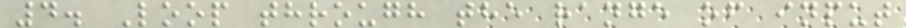4. Loop through the range of input
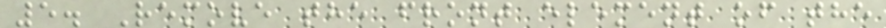5. Remove the front element of the
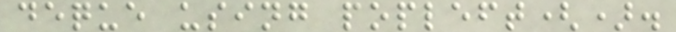deque using popleft().
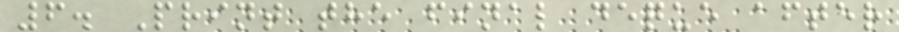6. Print the final deque after
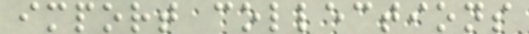import collections
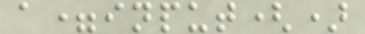a=input()
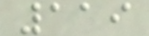119
